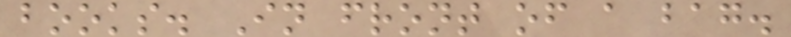books. In front of a bag.
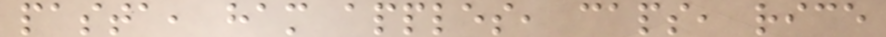pasta, ham apples, caps, rice
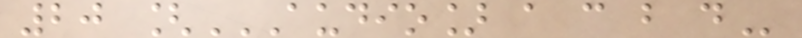20 [AUDIO] A C B D
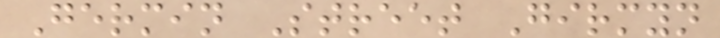Germin Street Girmyn
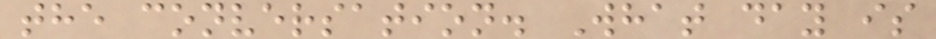the conversation. What day is
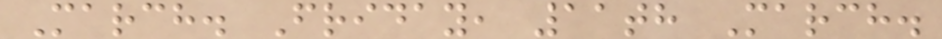March. Friday, 11th March.
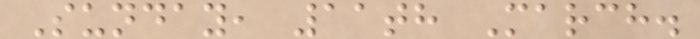Sunday, 11th March.
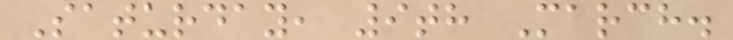Saturday, 9th March.
